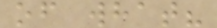of what?
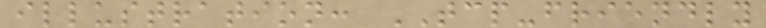illustration: TCP-friendly
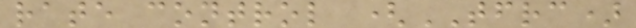rate control (TFRC)
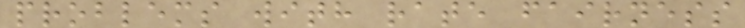problems with rate fairness
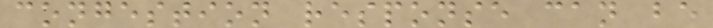congestion response can be
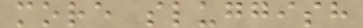more sluggish
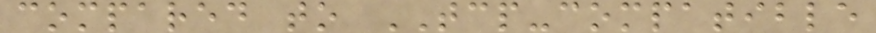compared to TCP-compatible
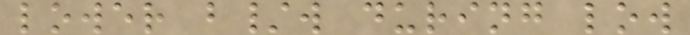lower b/w during low
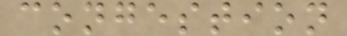congestion
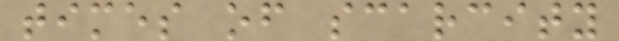times of scarcity
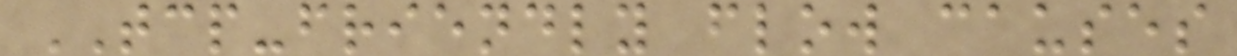TCP-friendly flow causes
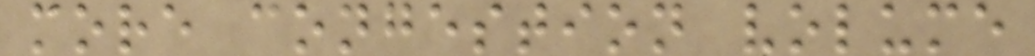more congestion volume
